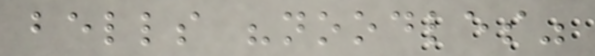bells "noodles"
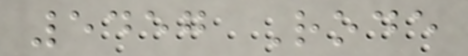5457 Rode
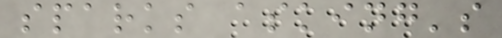sparks asking's
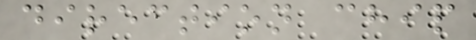direction chip
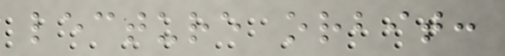lecture orbit:
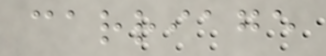carriage
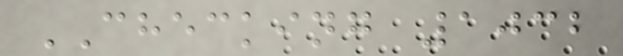CHECKING 1032
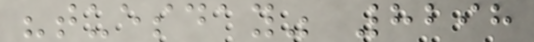"tuesday" 8298
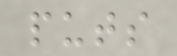puts
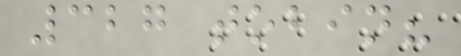327 tobin?
